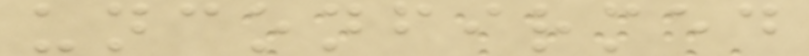unconfirmed
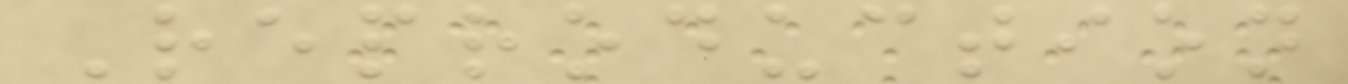Reproduction
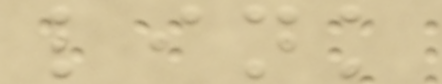link
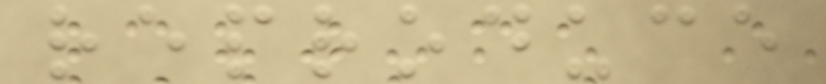reproduce
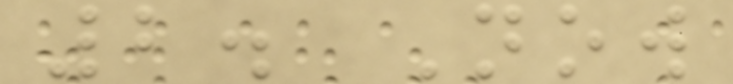2. Now
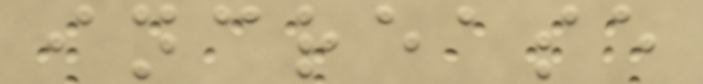increase
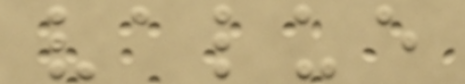value
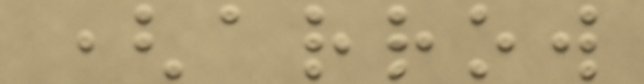(arrow
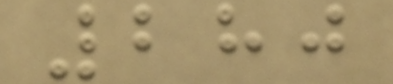280
